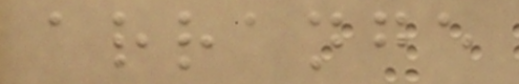arrange
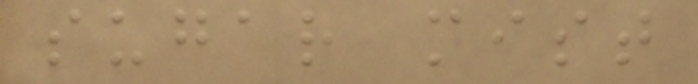sugar mist
